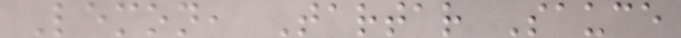Lemon, Tartar Sauce
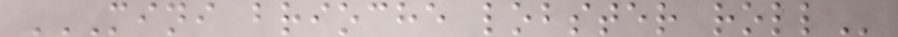MINI BRIOCHE LOBSTER ROLL
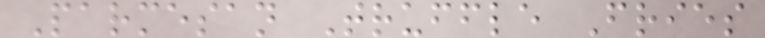Parmesan Truffle Fries
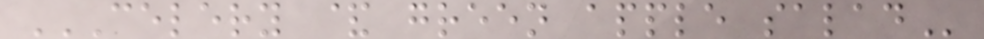CELERY & GREEN APPLE SALAD
